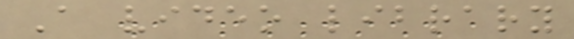A video library
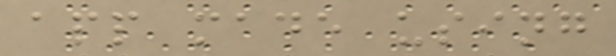app made using
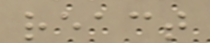react
